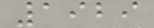1929
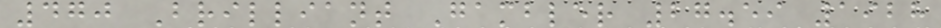470 Brilliant Gambler 27.59 1928
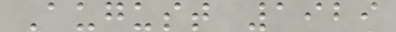August 1929
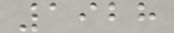1928
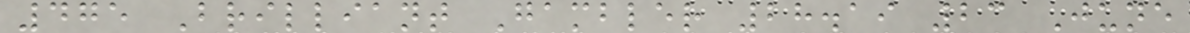475 Brilliant Gambler 28.19 23 June
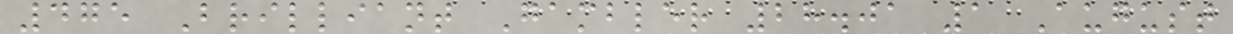475 Brilliant Gambler 28.01 1 August
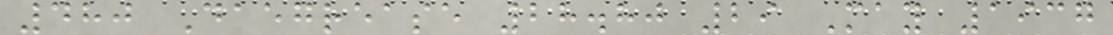480 Daegrease 28.80 29 May 1937
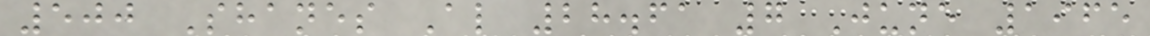500 Shanes Al 28.61 7 June 1965
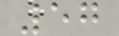57
